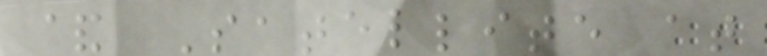& Satellite at
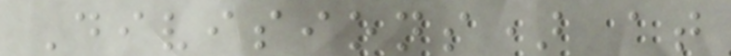Divisions) at
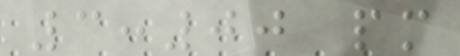3:00 pm
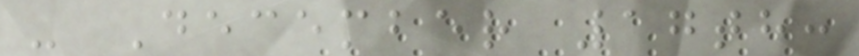- December 17th:
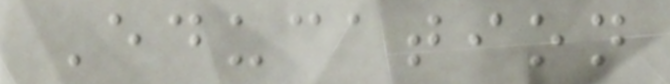Education
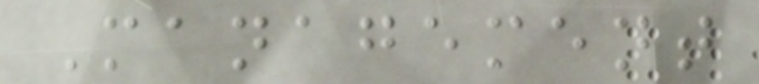Management
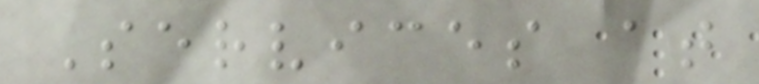Services at
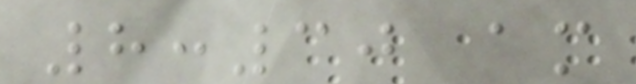8:30 am
